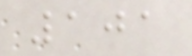101
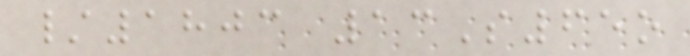/1803 13S65o
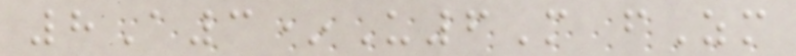8A3*U6M fZm
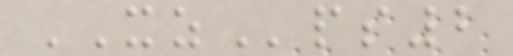XZps2
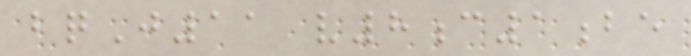bqJ11 v8c1be
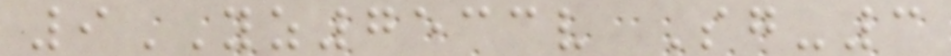9YZ7533v Sg-3
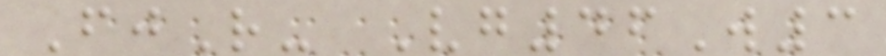FjR- Vg46W3
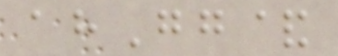ahGg&
